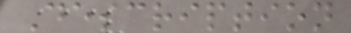Description
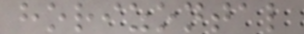horizontal
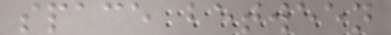space between
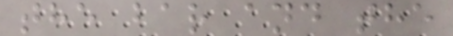the bar and the
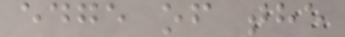edge of the
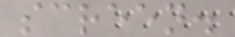screen.
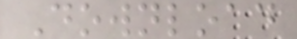Download
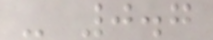- 0.7
